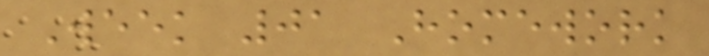Week 01 Homework
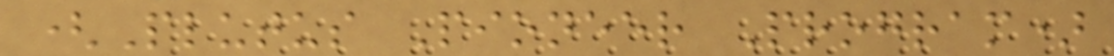(Plutus Pioneer Program)
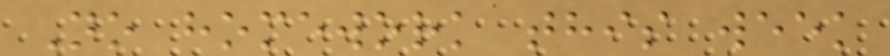No homework this week
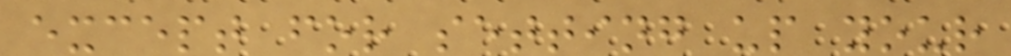except for setting up your
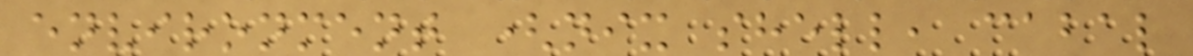environment (nix shell, cabal
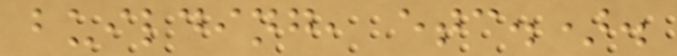building, etc.).
